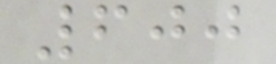600
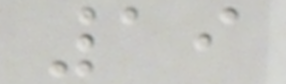19
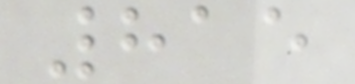815
